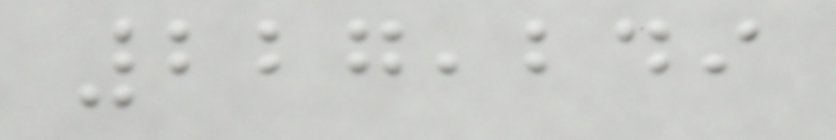227,249
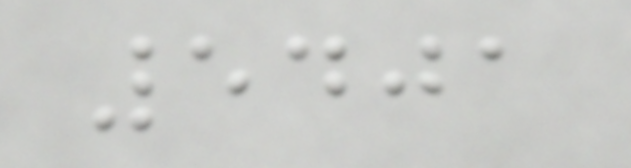5401
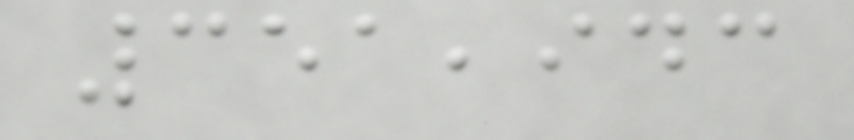351,943
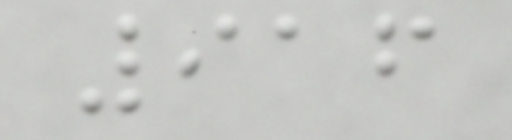916
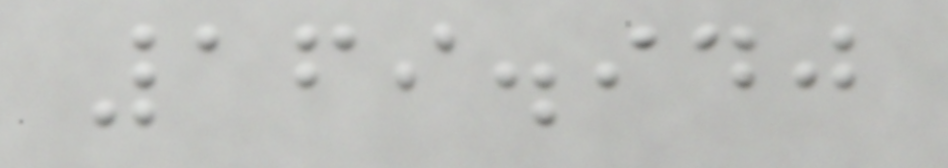169.940
